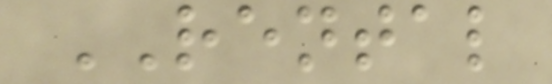RENTAL
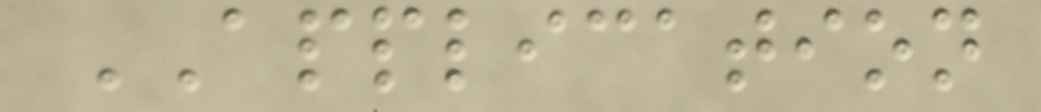APPLICATION
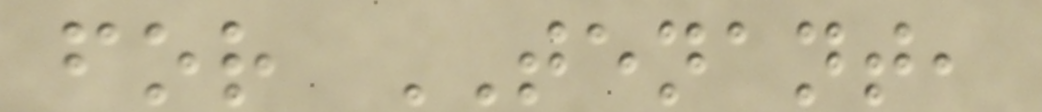for TENANT,
